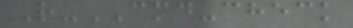R-CMD-check
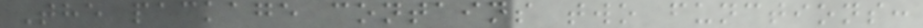The package contains two functions:
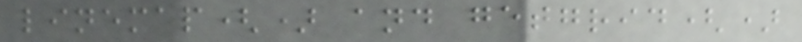linemap() and getgrid()
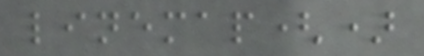linemap()
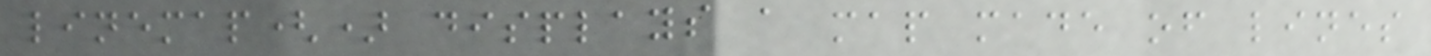linemap() displays a map made of lines
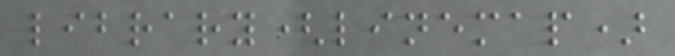library(linemap)
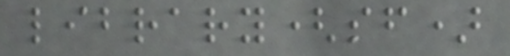library(sf)
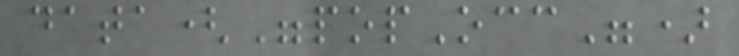data("popOcc")
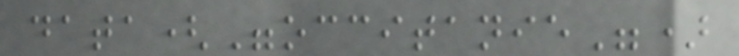data("occitanie")
